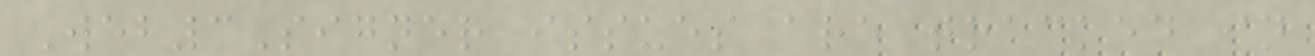Web3Signer issues are tracked in
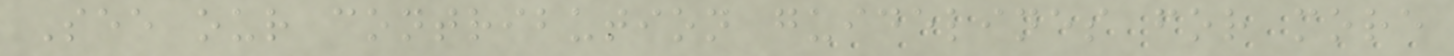See our contribution guidelines for more
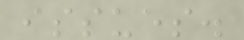issues.
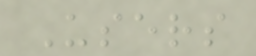Users
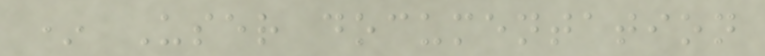* User documentation
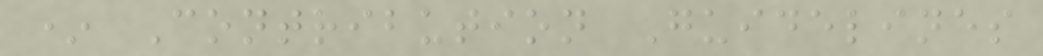* Contribution Guidelines
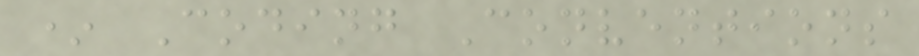* Coding Conventions
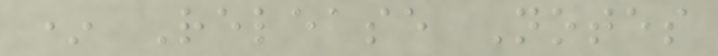* Release Notes
